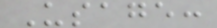Usage:
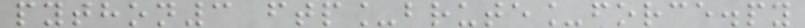python3 ftp_brute_force.py
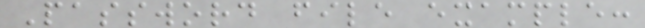Password file example:
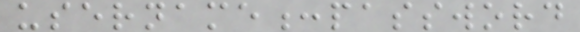username:password
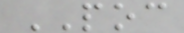POC
